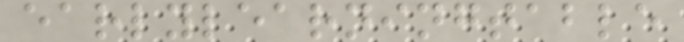earlylearningtable
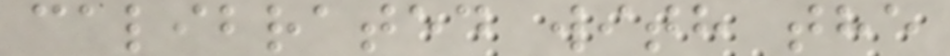calibrated with the
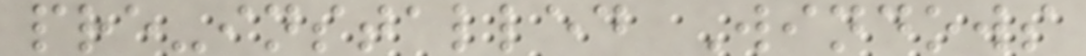pre-installed Windows
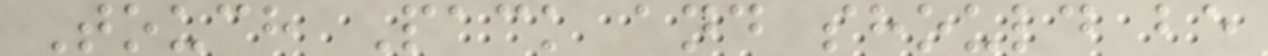Touch Pack and should be
